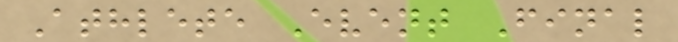Athlete Event Final
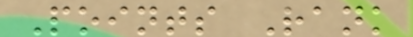Points Rank
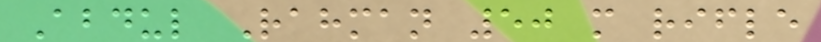Abdul Rahman 50 m rifle
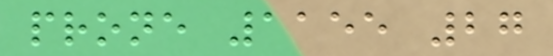prone 1155 27
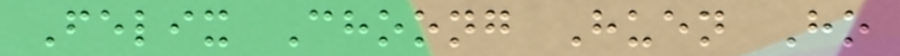Felix Choong Huen Ho
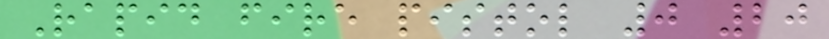Rapid fire pistol 0 20
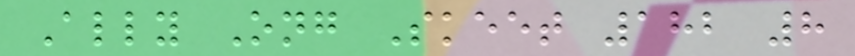Ally Ong Skeet 182 8
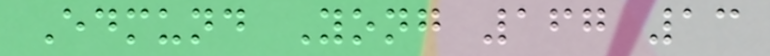Edmund Yong 167 13
